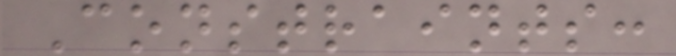Constraints:
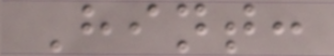Hint:
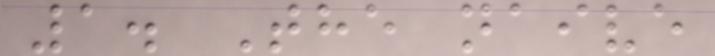1. The naive
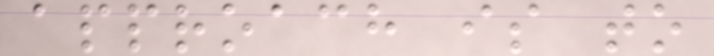approach is to
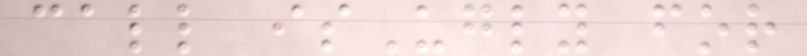call isUgly for
